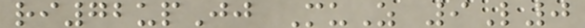ri72upJj MuZ 9L0
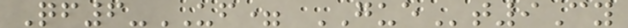Qf6-UF= GUEt9Cy
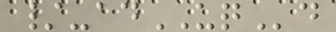/-adUQd
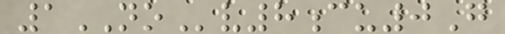1NOv8cu0G
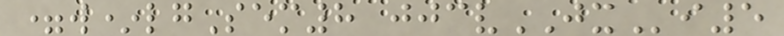=w*lgSem8 jjcvJXi5
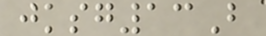jksg13B
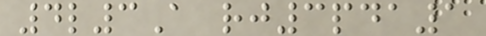4l3A rj3pda1
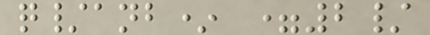q/anb* =2/
